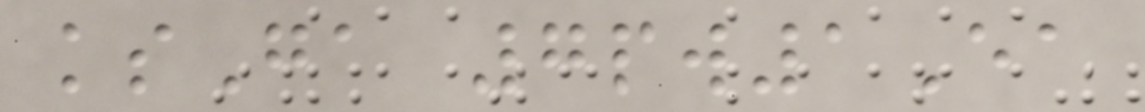ksGa 7pw1Ea
